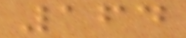164
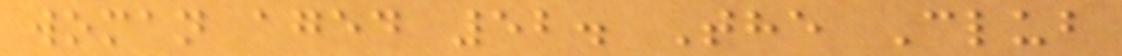woman aged 52. The Club
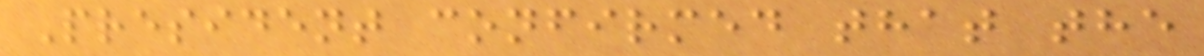President confirmed that the
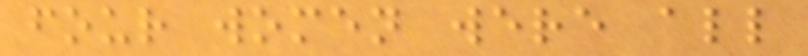four women were all
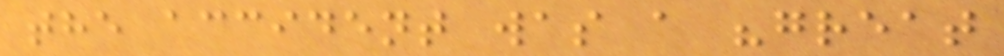the accident was a "great
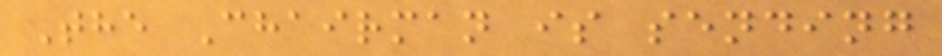The Chairman is sending
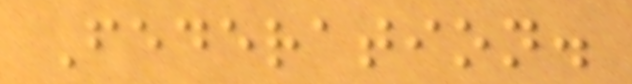Federation.
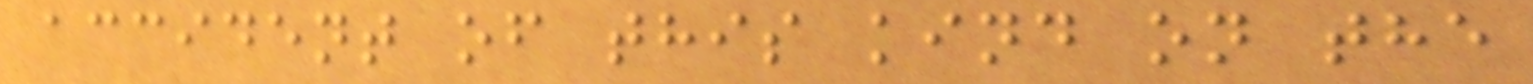accident of this kind on the
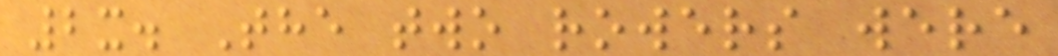2x. The two rowers were
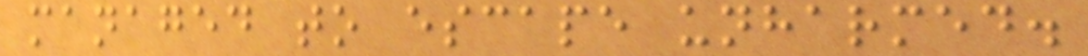managed to escape unharmed.
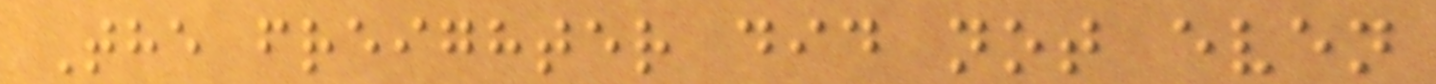The freighter did not even
